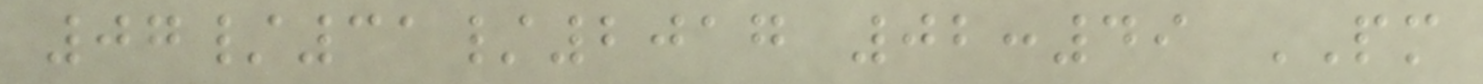07/31/2017 02:49 PM
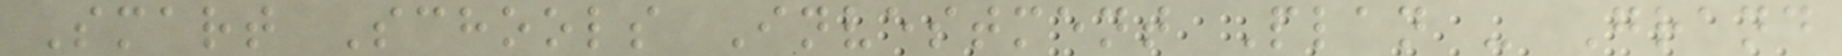Smart Schools Investment Plan - Grand
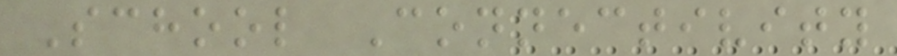School Connectivity
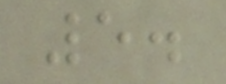5.
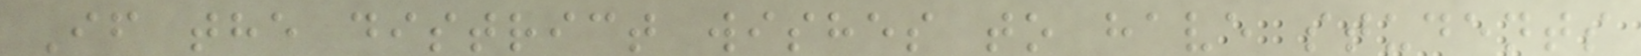If the district wishes to have students
